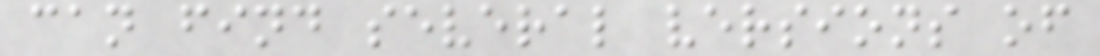can find several versions of
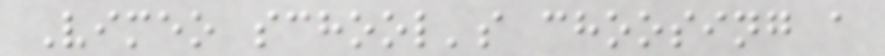Vimeo school's choosing a
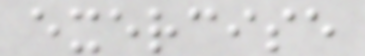exercise
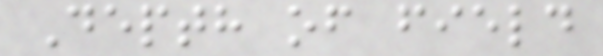Depth of field
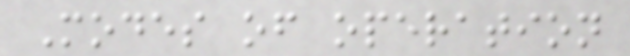Modes of operation
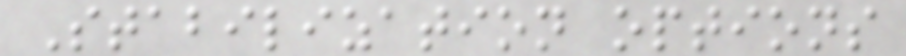Stabilization options
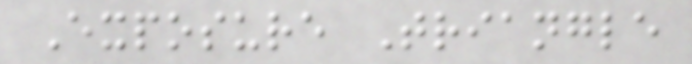Exposure Triangle
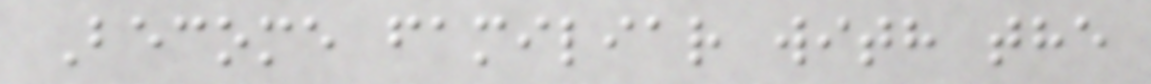Become familiar with the
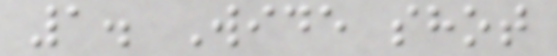1. Wide shot
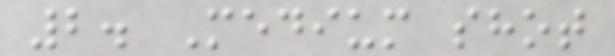2. Medium shot
